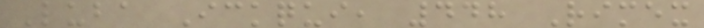Luba Ickqui, 448 Rimex
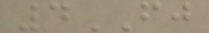4FJ
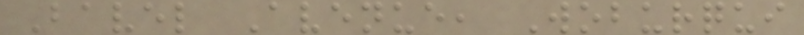Bavel Avenue, Woburqui
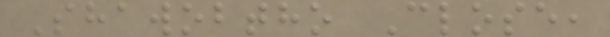Shawobtho Close,
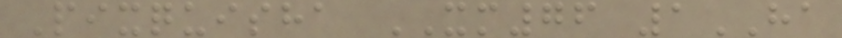Pixquisha XM76 1HA
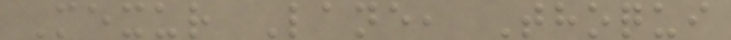Mexur Lane, Thoqui
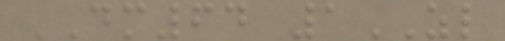DM64 1ZL
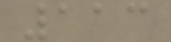113
